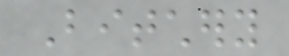Bitchery
